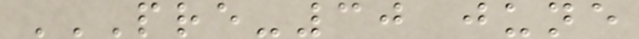PRE-30 JUNE
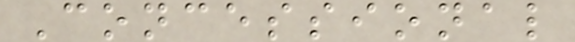Concessional
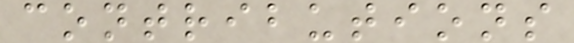contributions
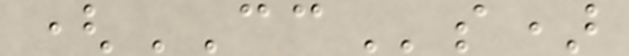(CCs)
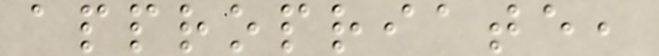appropriate,
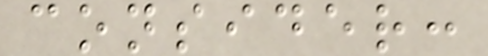consider:
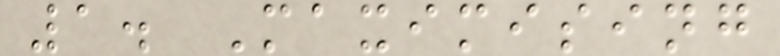1. Maximising
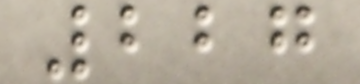227
